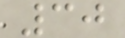30
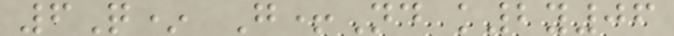6Q* G+Nd k2y06
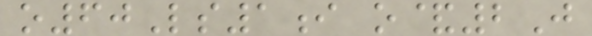o60Ls1i o&2J
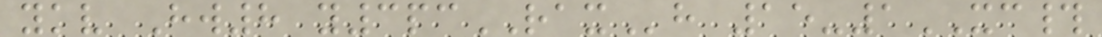ykv Hw8 y3pcRAXh 15-1XC#
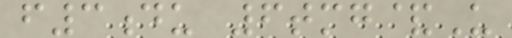f3du 6tmg&U
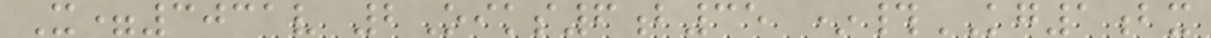X=3031v 2Oiks6b35 *#KG1bx
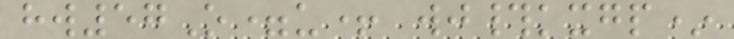hw57O=u+ wj#kxgp*
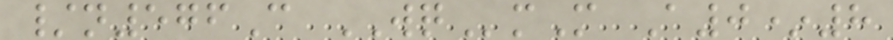/n576C WQmM A0*8
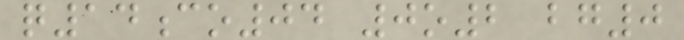q14co04 0o2 bg0
